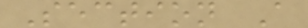Section A
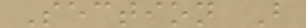Section B
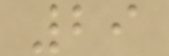29
